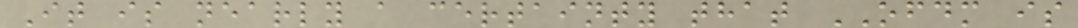It is nearly a certainty that OFDM is
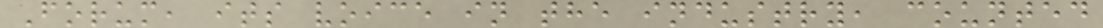Forum, its voice in the industry, counted
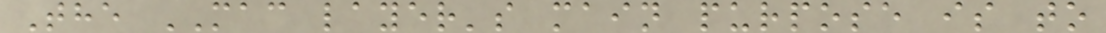The MAC layer's main purpose is to
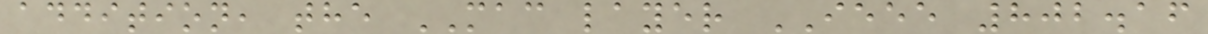addition, the MAC layer IEEE 802.16
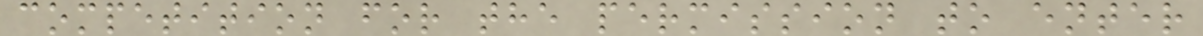competition for the permission to enter
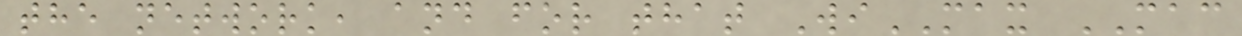the network, and for that WiMAX MAC
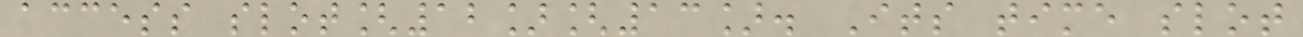access slot[12][13]. Its time slot
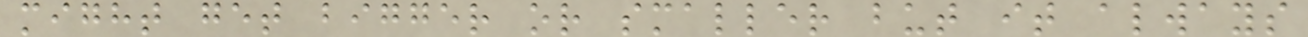might get bigger or smaller but it always
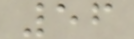56
